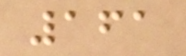161
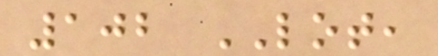102 LOT,
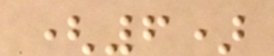(6)
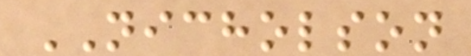NICHOLSON
